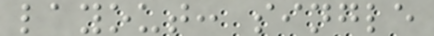layout: single
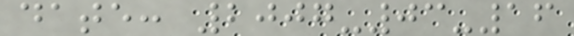date: 2007-03-16
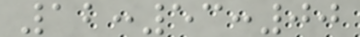12:53:00
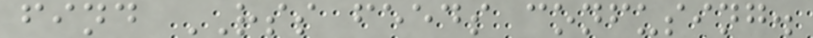find RSS feeds confusing.
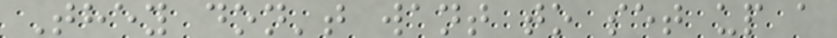They don't want to set up a
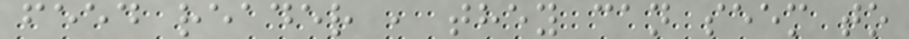feed reader , they can seem to
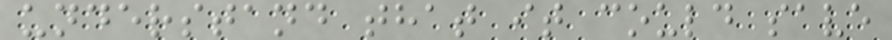understand that it could save
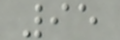95
